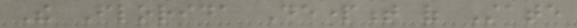The Florida Department of State
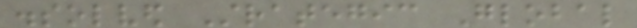dissolved Strategic Global
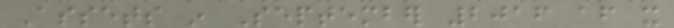Assets in September 2016 after it
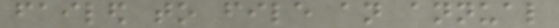failed to file an annual
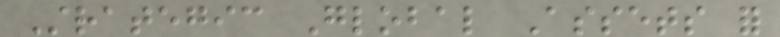Strategic Global Assets for
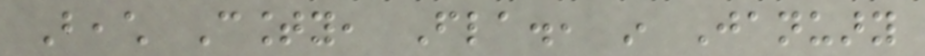Beach County, Fla., in January
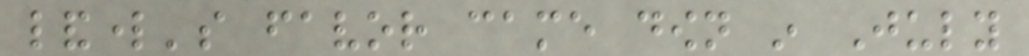landlord's favor came down in July
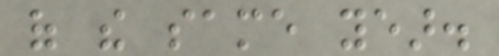of the same year.
